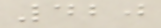420
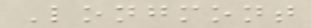Longmont
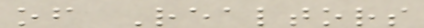of Realtors
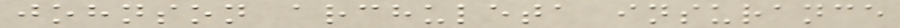johnson archuleta insurance
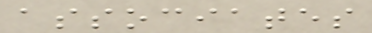associates
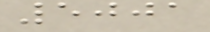5001
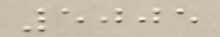5005
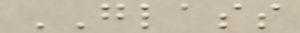GLASS
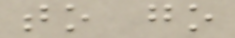to go
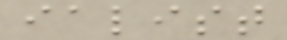ialist
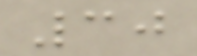30
